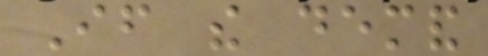If the demand
